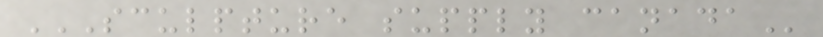SCULPTURE SUPPLY CANADA
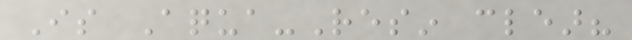Is Aqua-Resin clear?
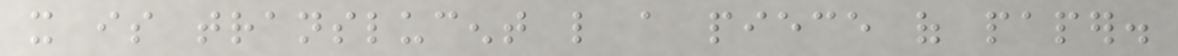it is translucent like a piece of paper.
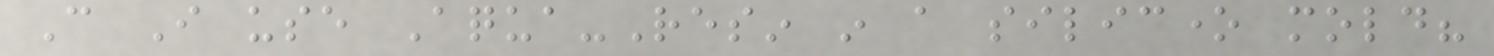Can I use Aqua-Resin in a silicone mold?
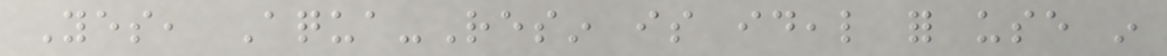Yes, Aqua-Resin is ideal for use in
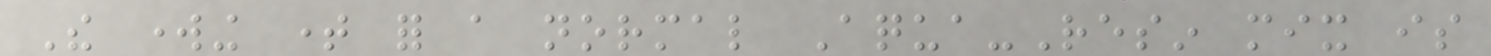The working time for a normal Aqua-Resin mix is
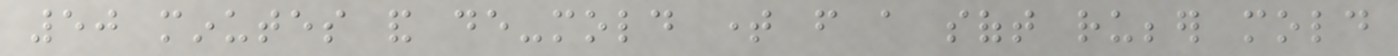50 minutes and de-mold time from a soft rubber mold
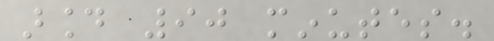around 90 minutes.
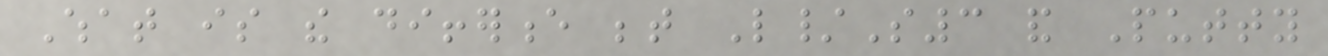What is the difference between L/S3 and Putty
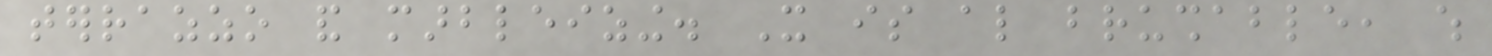terrazzo and marbleizing. It is also brushable, which
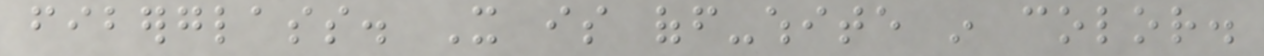fiberglass. It is off-white in color.
